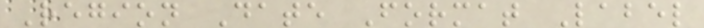Region Date Format Label
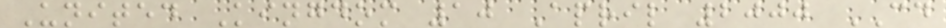United Kingdom 10 April 2000 CD
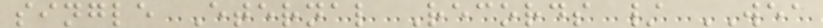single Eternal Records / WEA
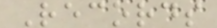Records
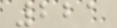221
